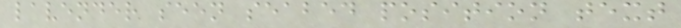lavender seen seabed position text
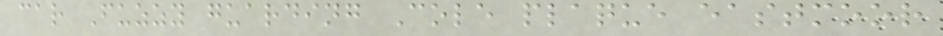car Fuzzy guarding Cole plaque eastmoor
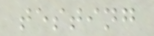testing
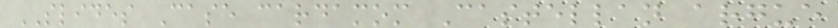SLIDES Case cardamom Castellan argue
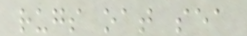rugs oat sea
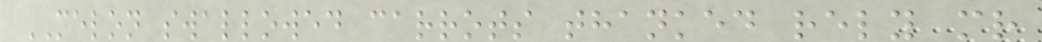MELON swallowed carrots thanked rely mr
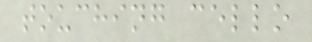touching cello
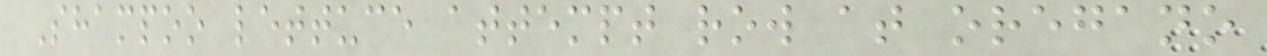Shampoo lettuce attempt row at oregano
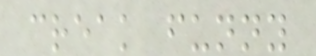creak funny
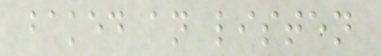baked an listen
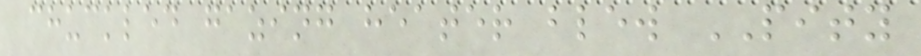chuckled gazing heater blew PITY
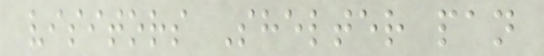visitors Shelter pan
